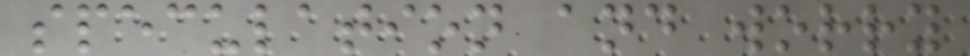speculation and worry
